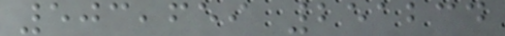503,659 251234
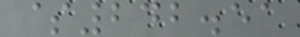$242.51
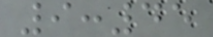9:45
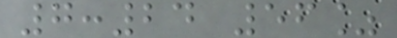7:24 56%
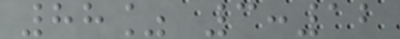88% 3:12
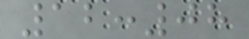12:08
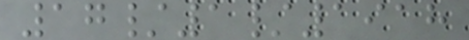17/1/1918
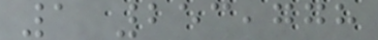1 253,778
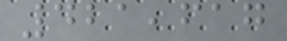421,617
